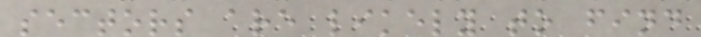sectors are likely to find
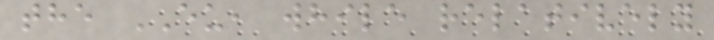the EU, while relatively
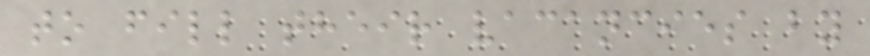to fill their vacancies by
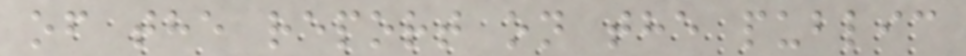of the report on the public
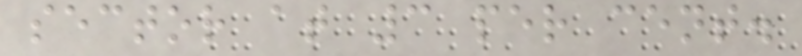sector at 3 per cent.
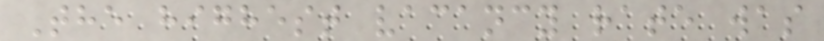The highest vacancy rate was
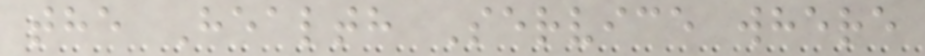the Health Service where
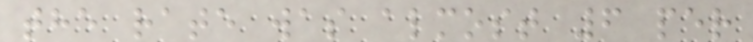the rate was almost 6 per
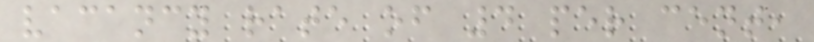vacancy rate of 4 per cent,
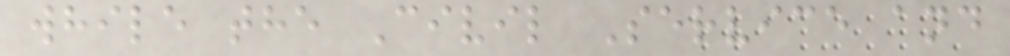while the Civil Service and
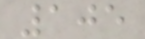105
